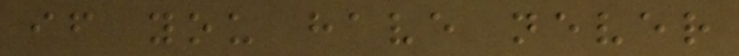if you have never
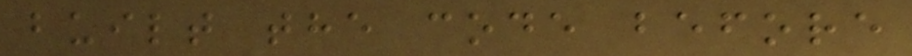built the code before
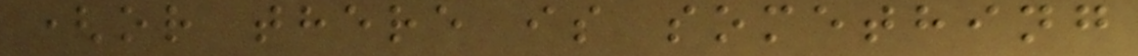(or there is something
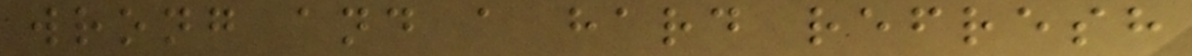wrong and a hard refresh
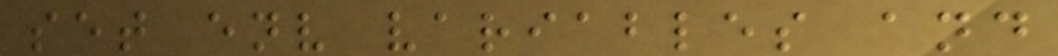set env variables and
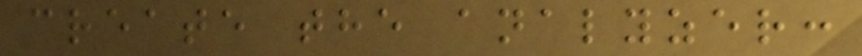create the analyzer:
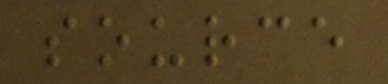source
